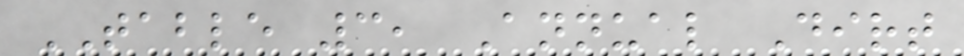TABLE 3, Annual Dirt
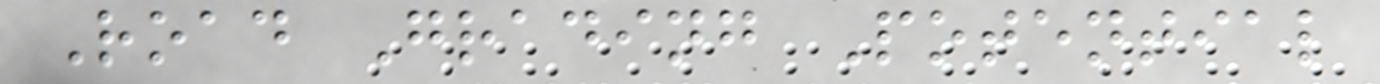Road Grading Potential
